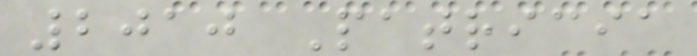2010 Patricia
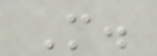M.
